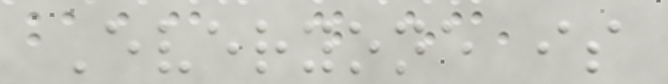Everyone is
